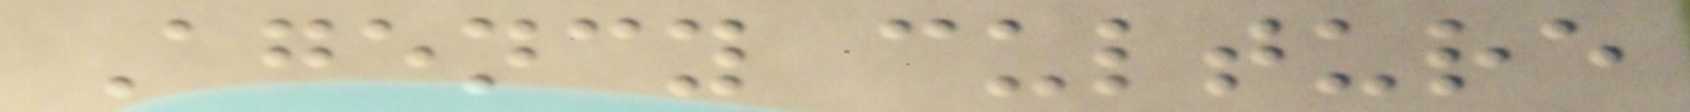Agency culture
